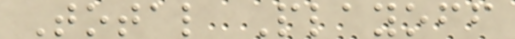Total Playoff
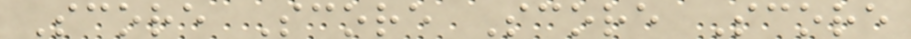Score Score Score Score
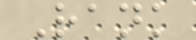Rank
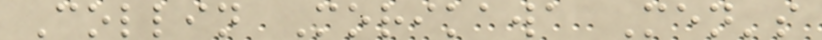Collin Morikawa Men's
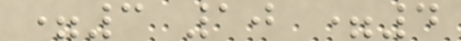=3 10 =4
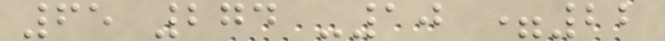65 274 -10 =22
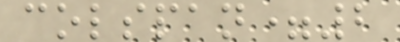colspan=2
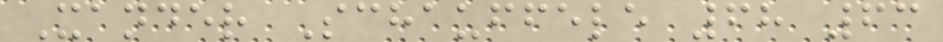Xander Schauffele 68 63
